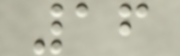16
